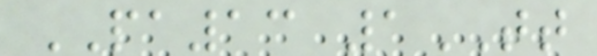PA13 1TT
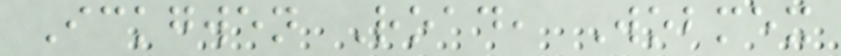Ickgwen Road, Wobmex
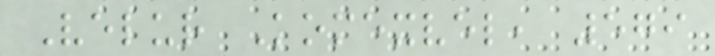Velur Komexvel, 579
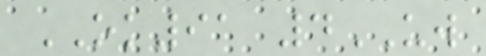OK91 4UW
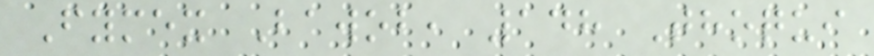Fymex Bawob, 148 Thoqui
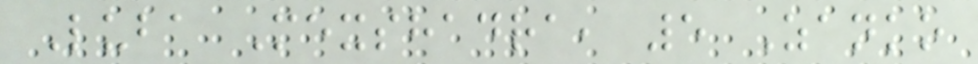Luba Mexshadra, 5 Zanko
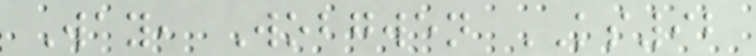Way, Wobgwen KS92
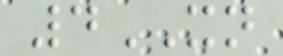4XN
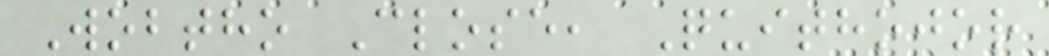Wobtho Close, Quithojor
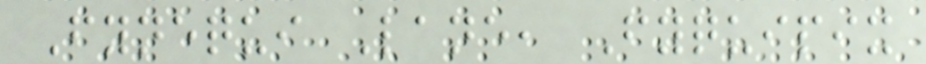Fynequi Lane, Fyquipix
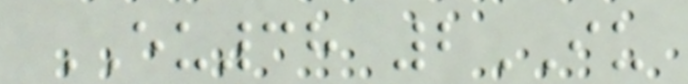EU38 2IU
